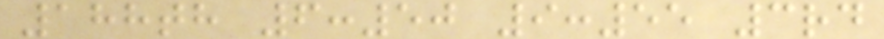188th 6:50 9:55 3rd
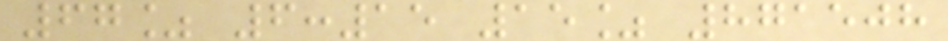67% 6:15 15% 871508
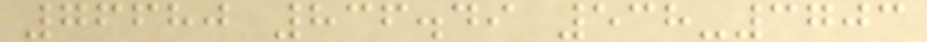76680 836.49 538-3703
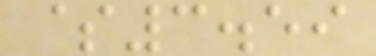$3.59
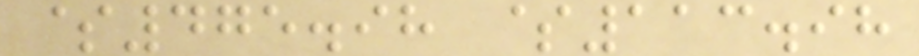$475.98 $113.98
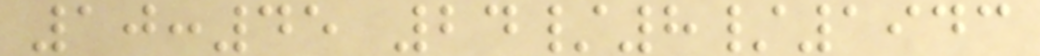10:45 24/8/1943
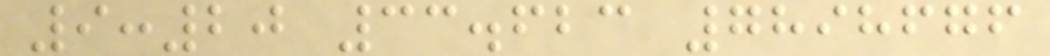9:20 33.623 7898676
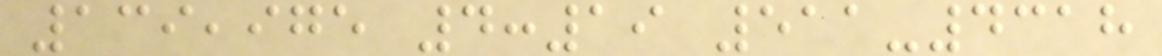139,975 4:19 511-4318
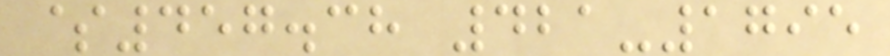$457.38 421-1795
